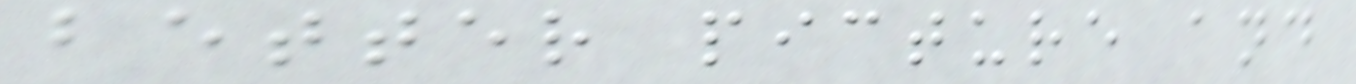better picture and
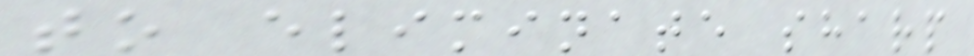to eliminate sharp
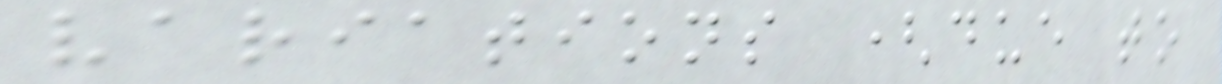variations (due to
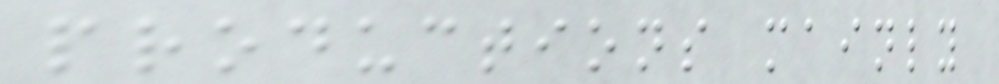productions mainly
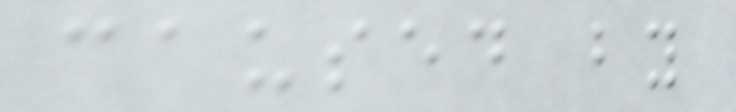caused by
